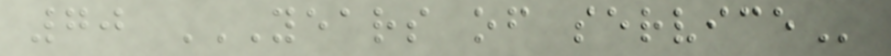70 YEARS OF SERVICE
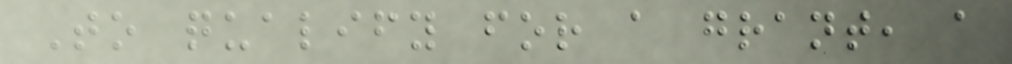To qualify for a grant, a
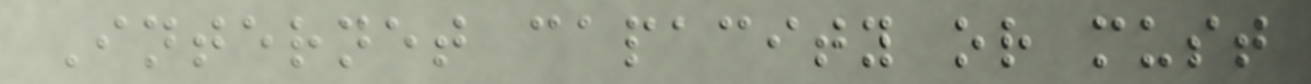Internet capacity or must
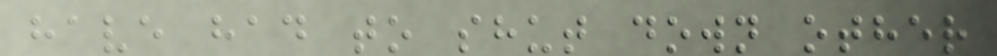have had to shut down other
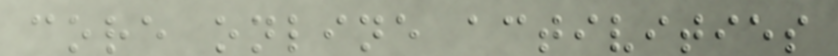core online activities
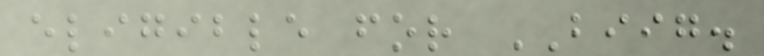eligible for BIIG.
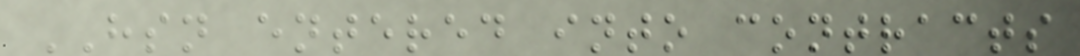HSN entered into contracts
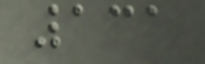131
